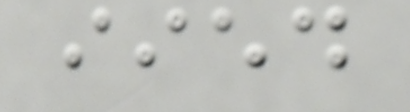iied
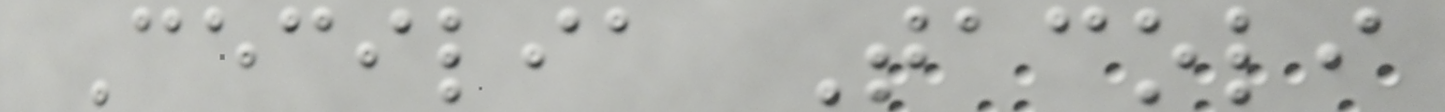Cecilia Tacoli
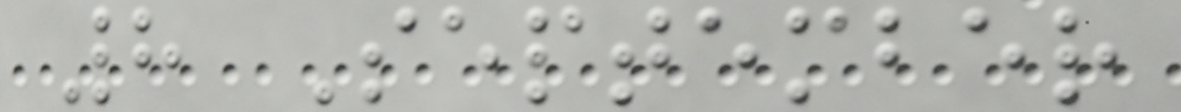8 September
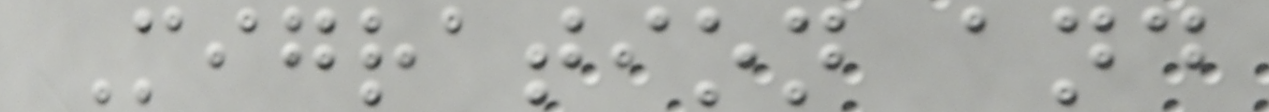Migration and
